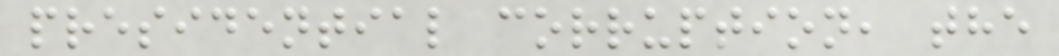presidential corruption, the
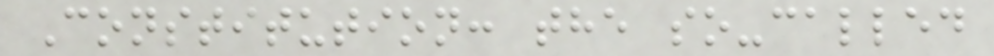Constitution: the so-called
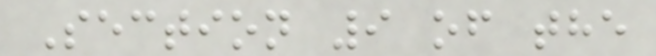Section 9 of the
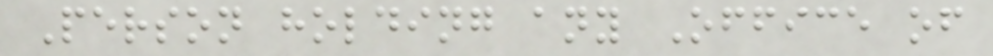Person holding any Office of
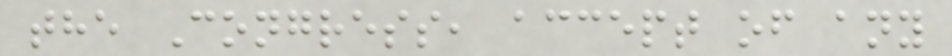the Congress, accept of any
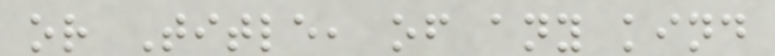or Title, of any kind
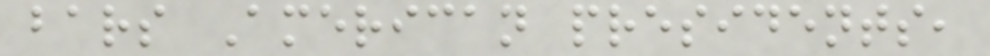bars American presidents,
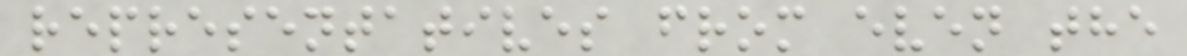representatives from even the
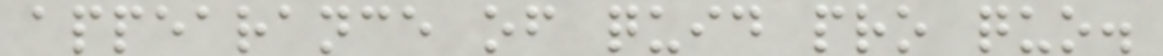appearance of quid pro quo.
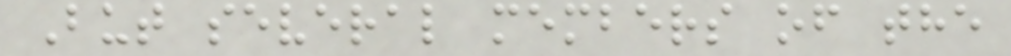But several members of the
